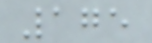175
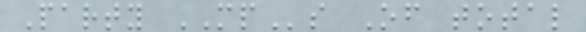Party MPs Of total
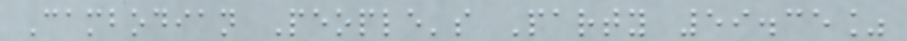Cambodian People's Party 59.35%
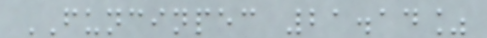FUNCINPEC 21.14%
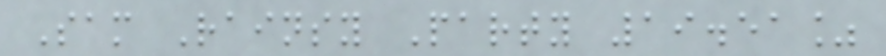Sam Rainsy Party 19.51%
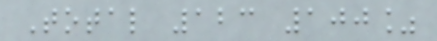Total 123 100%
